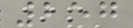257
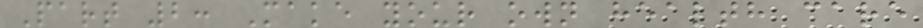Part 2: Make your own health care
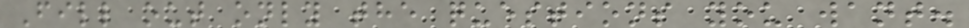Fill out only the questions you want.
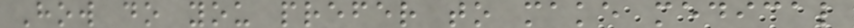How do you prefer to make medical
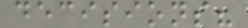decisions?
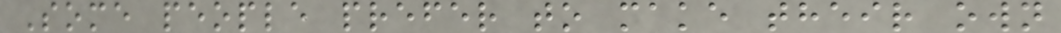Some people prefer to make their own
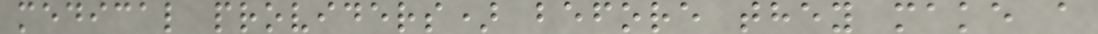medical providers) before they make a
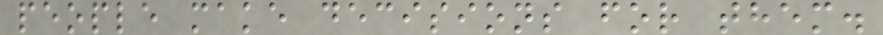people make decisions for them.
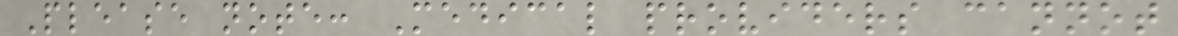Please note: Medical providers cannot
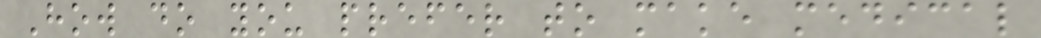How do you prefer to make medical
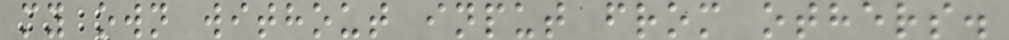my own without input from others.
